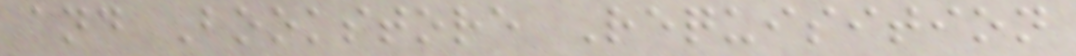and Bookstore Requisition
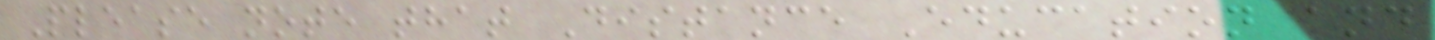Please note that Distance Education and
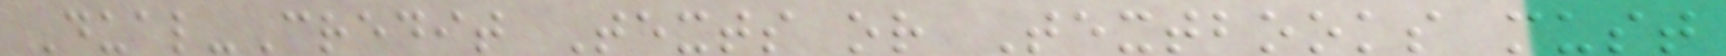Dual-Credit Texts or Textbooks must
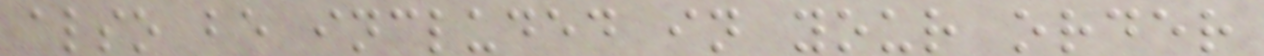also be included in your order
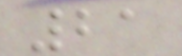21
